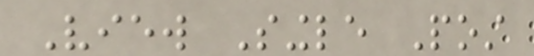View Single Post
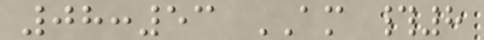08:53 AM #8
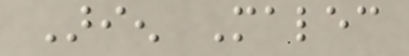Arien Malec
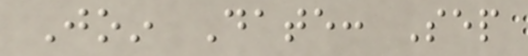Join Date: Sep
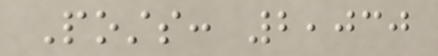Posts: 2,030
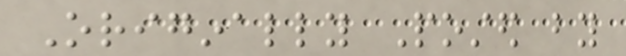Originally Posted by
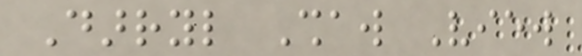Darryl Shaw View
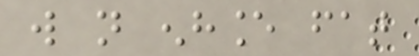will not enhance fat
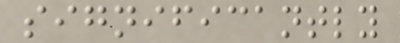significantly
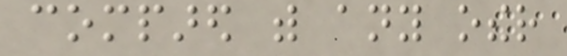compared with any other
